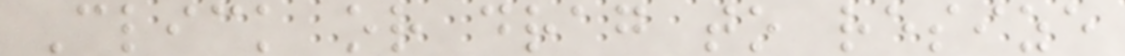Click or drag to resize
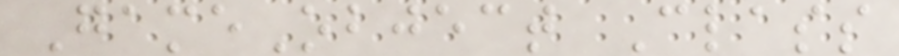GameObject Class
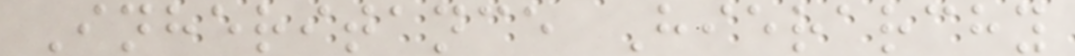Inheritance Hierarchy
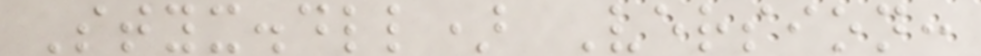Styx.dll) Version:
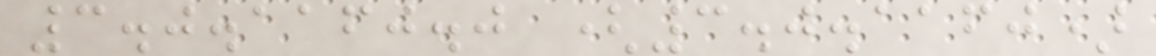3.0.1160.0 (3.0.1160)
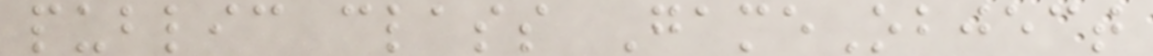public class GameObject
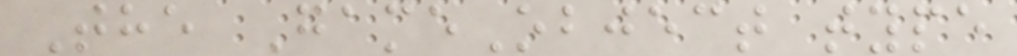The GameObject type
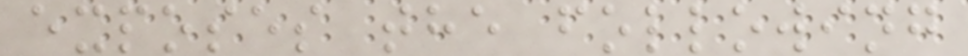exposes the following
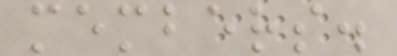members.
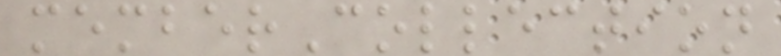memberCollection
